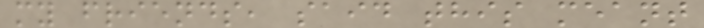my friends, said this meant
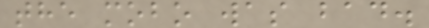the mobo was bad.
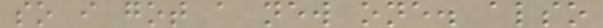so i got a new one. also
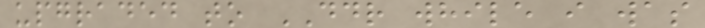upgraded to DDR while i was
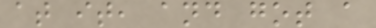at it, and got a
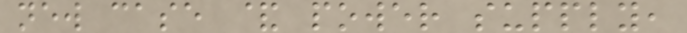new case & power supply,
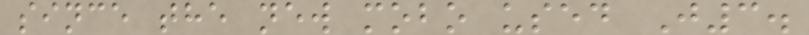since the new mobo used J3.
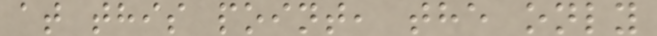at this point, the only
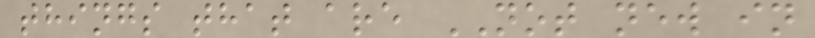things that are NOT new in
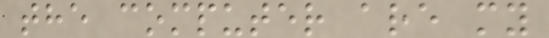the computer are my
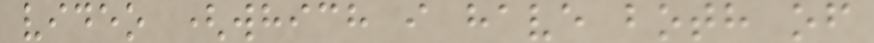video (which i have both of
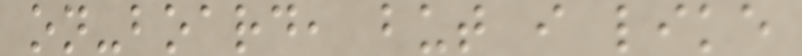on-board, but i like
